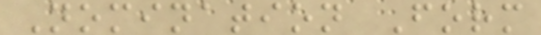Nomination Form
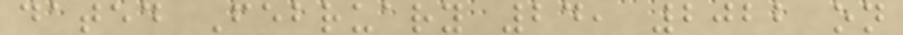dated February 24, 2022 on
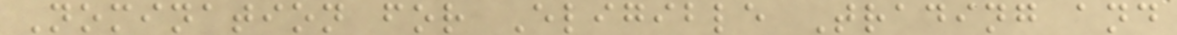Nomination for Eligible Trading and
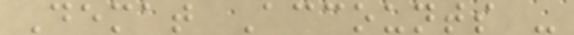Demat Accounts -
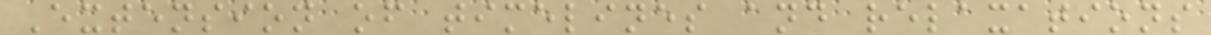Extension of timelines and relaxations
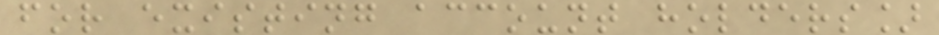for existing account holders]
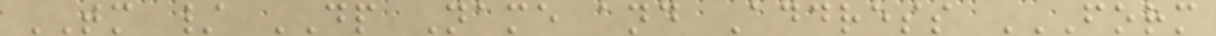TM / DP Name and Address FORM
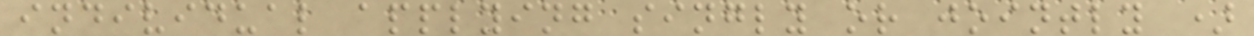individual applying singly or jointly )
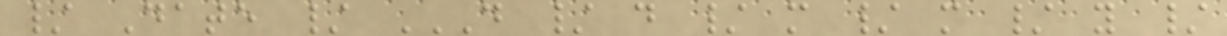/ Date / D / D / M / M / Y /
